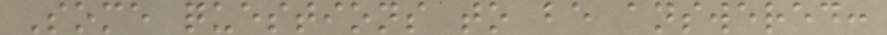Some questions to be answered:
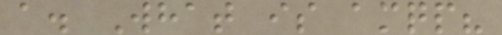a. What is amqp?
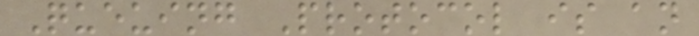Queuing Protocol is an
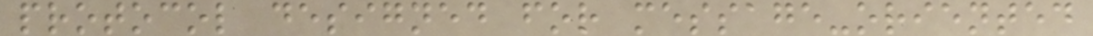protocol designed for message-oriented
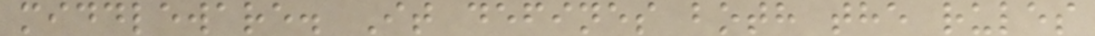middleware. It defines both the rules
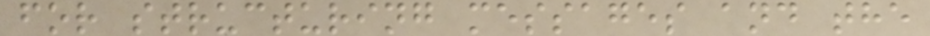for structuring messages and the
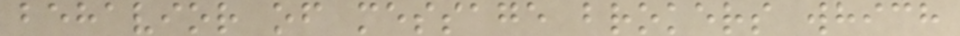behavior of message brokers which
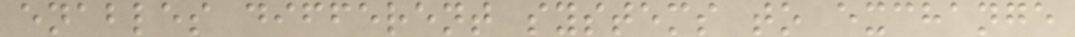enables different systems to exchange
